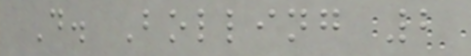D. Bolling 2
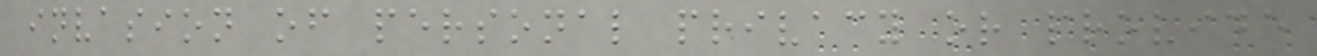invasion of personal privacy or provide
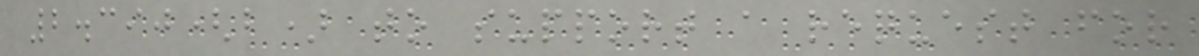2.390(b) to support a request for
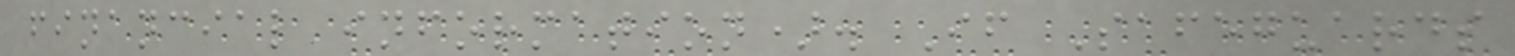financial information). If Safeguards
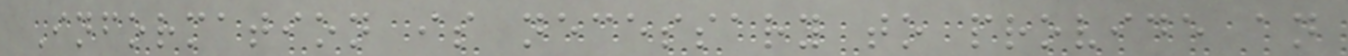Information is necessary to provide an
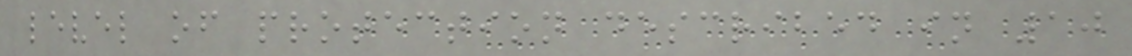level of protection described in 10
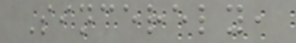Sincerely,
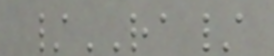/RA/
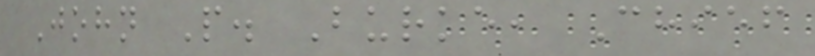John P. Burke, Chief
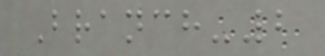Branch-2
